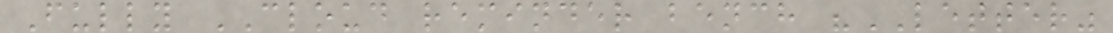Fully CLOUD reminder bench "LETTER"
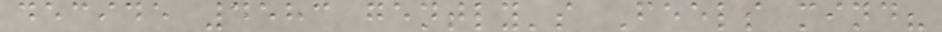decide 4583 gently's Feels mind?
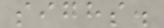sighs.
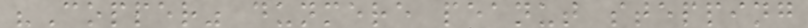"Copper" dunmere peanut stepping
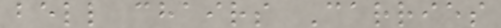bell chairs Carries
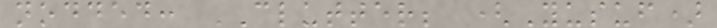nodded: CLUTTER; (Yusuf)
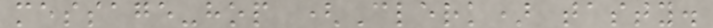message-hop (Clerk) tasty.
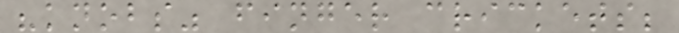"knobs" finger crickets;
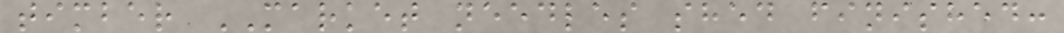timber MARKET needles shed finished:
